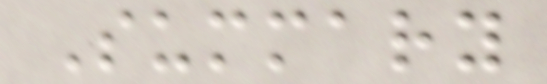Summary
